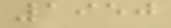1950
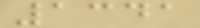1341
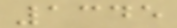1345
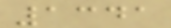1341
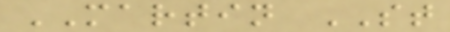MARTIN ST
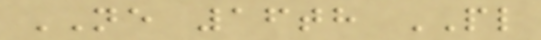NE 16th PL
